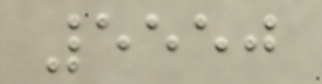5550
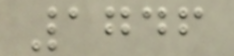1746
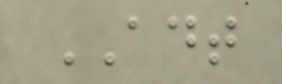ADT
